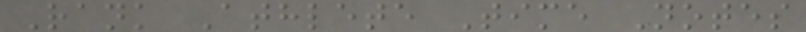Rank Athlete Time Notes
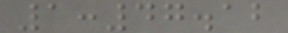1:47.12
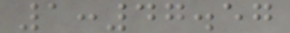1:47.57
